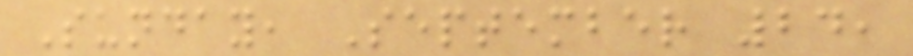Sunday, September 24,
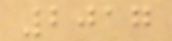2017
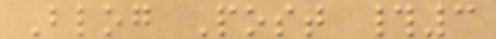Blog Post #3
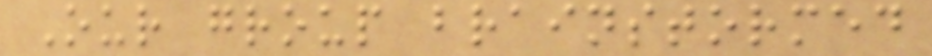Our group brainstormed
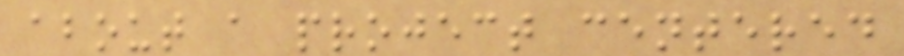about a project centered
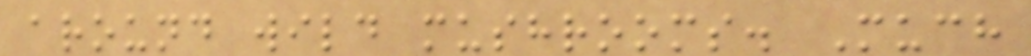around wild mushrooms. Much
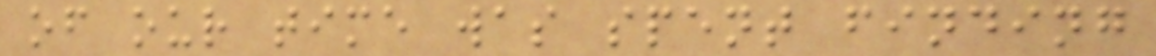of our time was spent finding
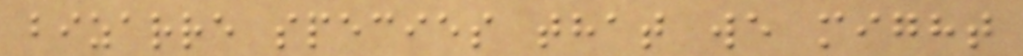bizarre species that we might
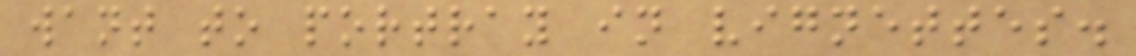want to portray in vignettes.
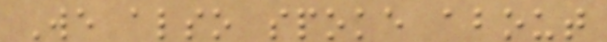We also spoke about
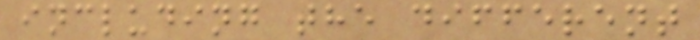including the different
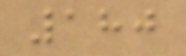180
